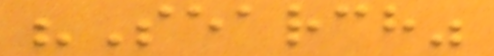"Search"
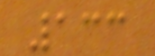133
